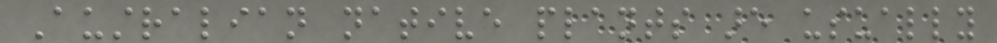Australian native plants are usually
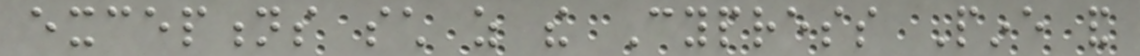exceptions such as the Cypress Pine and
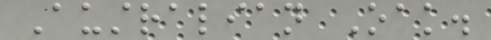Australian Oak.
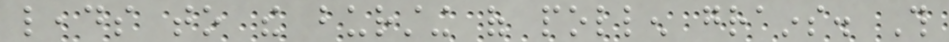leads to the bursting of pollen grains. This
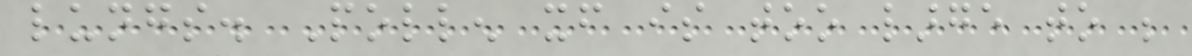lungs. Pollen itself is too large to be
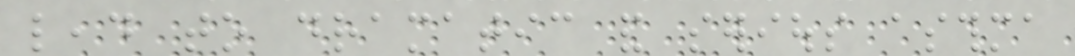lead to dramatic and serious asthma
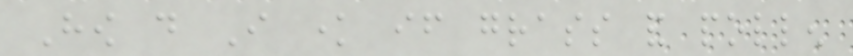How do I know if grass and pollen
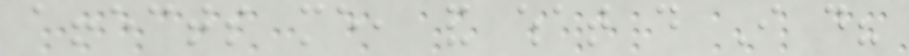affects me, and what do I do?
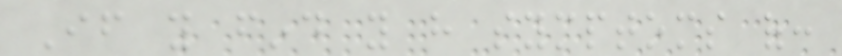If you find you have symptoms of:
